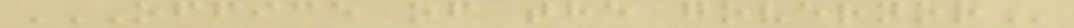OFFICE OF THE GOVERNOR
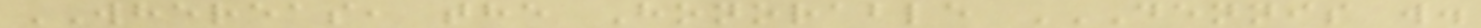WHEREAS, the Honorable DENNIS W.
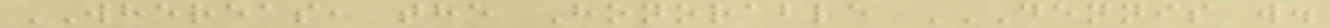WHEREAS, the Honorable DENNIS W.
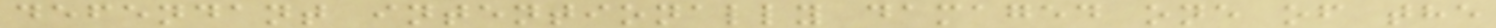defendant intentionally damaged one of the
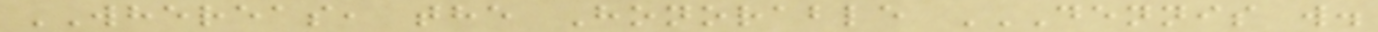WHEREAS, the Honorable DENNIS W.
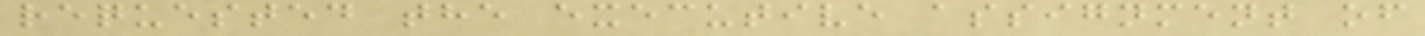requested the executive assignment of
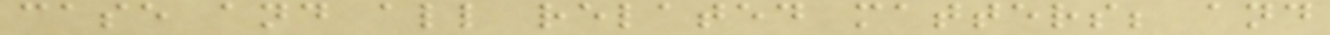case and all related matters; and
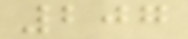207
